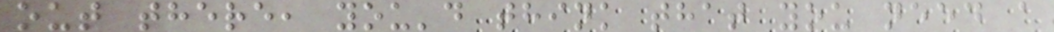out there, you'd think that you need a
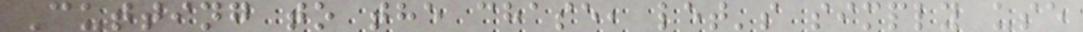Cutting to the chase, let's simply use
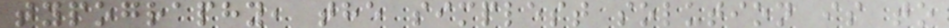typography, the simplest solution is to
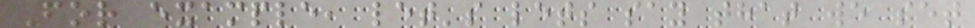For example, let's lets say that we set
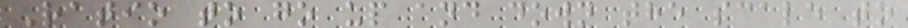Ratio to go up and down the scale to
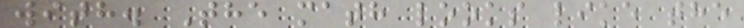with. The math looks like the
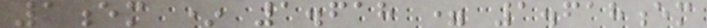1em * 1.618 = 1.618em
